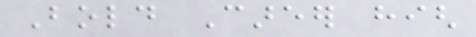Bold Career high
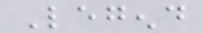Legend
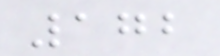172
